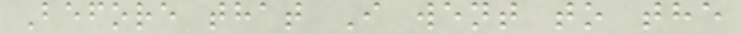Before that I went to the
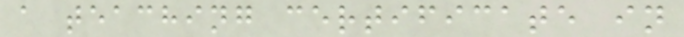a teaching certificate in
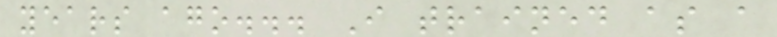years ago... I trained as a
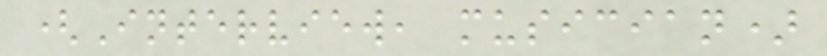(Interview, musician)
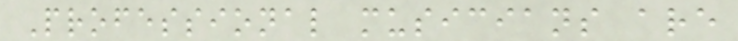Professional musicians are
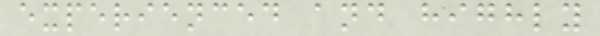experienced and highly
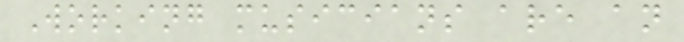Working musicians are an
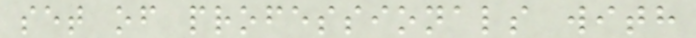set of professionals with
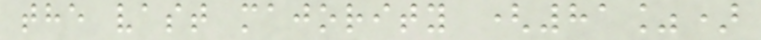the vast majority (81%)
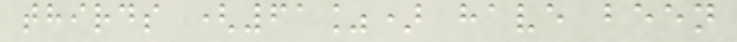thirds (61%) have been
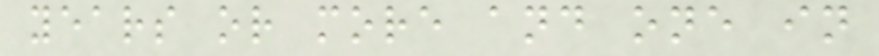years or more and one in
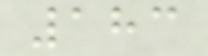183
